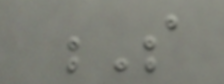S
